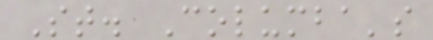St. Columba's
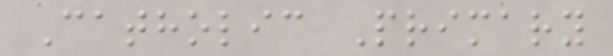Catholic Primary
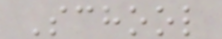School
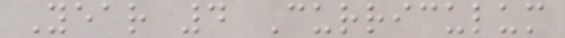Year 4 Curriculum
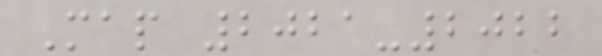Map 2021-2022
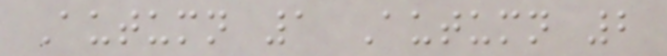Autumn 1 Autumn 2
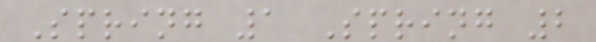Spring 1 Spring 2
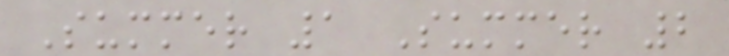Summer 1 Summer 2
